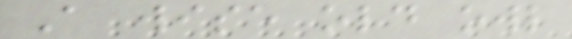A wise old owl
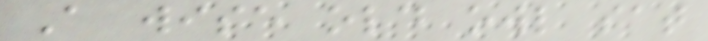A wise old owl sat
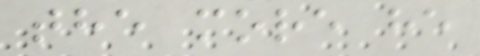the more he
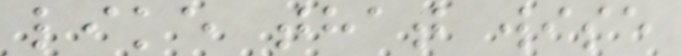like that wise
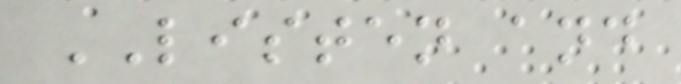LISTEN and
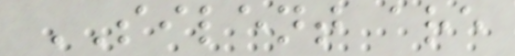SILENT are
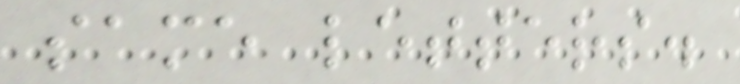same letters.
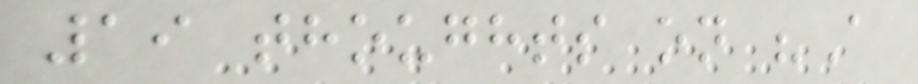19 thoughts on "A
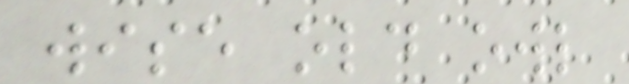wise old owl
